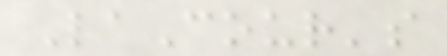LaCour's
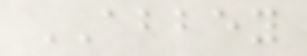ABBEY
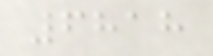6818
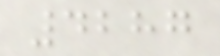4287
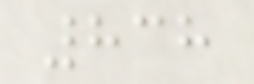838
